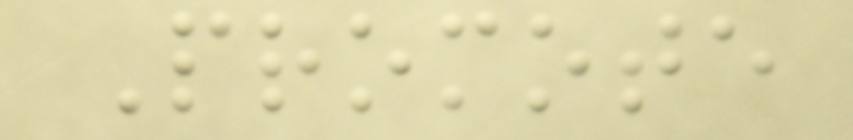Promote
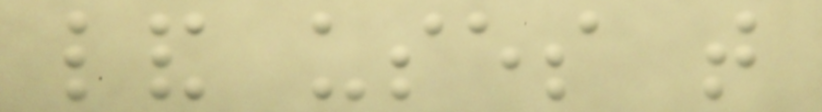land uses that
